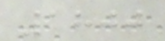1800
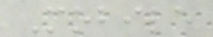Mobile
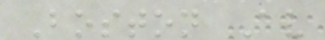Boston Av
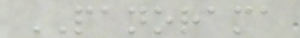PANORAMA
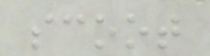scoot
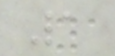1
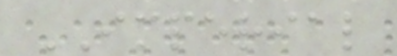IMPERIAL
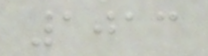1013
